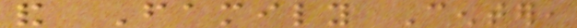and Family Center,
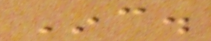Inc.
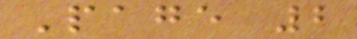Page 2
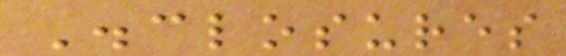Disclosures
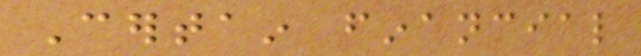Certain financial
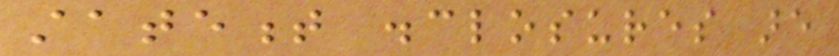statement disclosures are
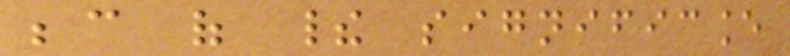because of their significance
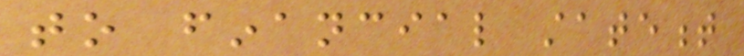to financial statement
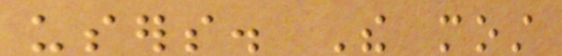users. The most
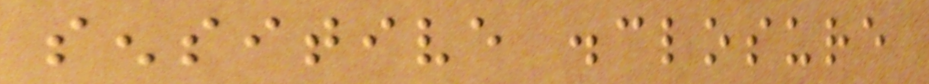sensitive disclosure
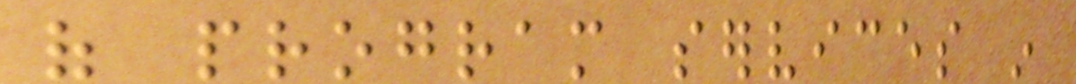of program services in
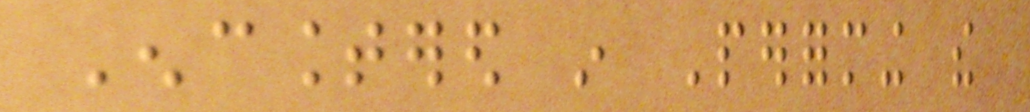Encountered in Performing the
